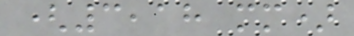(3,18 mm)
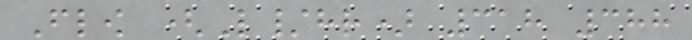Flow (L/hr) 318 388
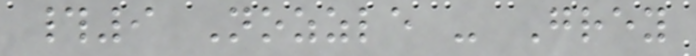#9 Nozzle - Grey
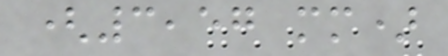(3,57 mm)
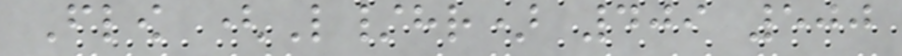Flow (L/hr) 409 500
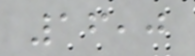16,0
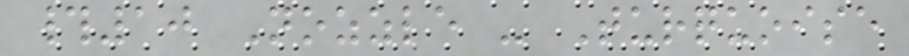#10 Nozzle - Turquoise
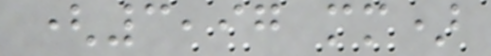(3,97 mm)
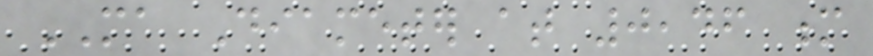MA Diameter at 0,46 m
